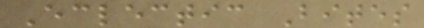Eclectic Bites
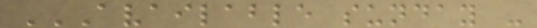AVAILABLE SUNDAY -
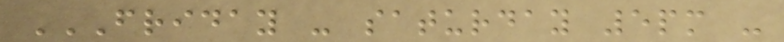FRIDAY - SATURDAY 5PM -
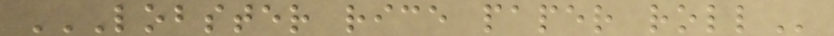LOBSTER RICE PAPER ROLL
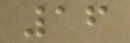16
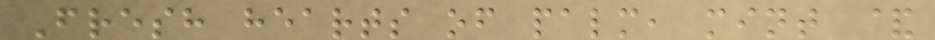Fresh hearts of palm, mint &
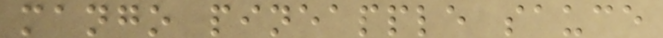mango pineapple sauce
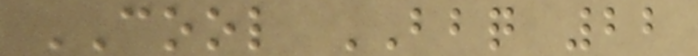COOL BBQ 22
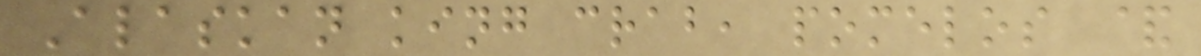Alaskan king crab, pomelos &
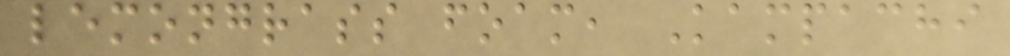lemongrass foam, Kampachi
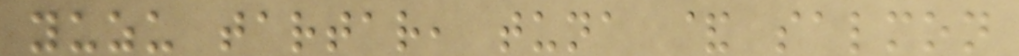yuzu tartar, tuna & salmon
